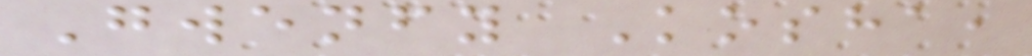Gwenfy Kosha,
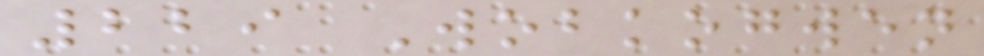229 Wobkogwen
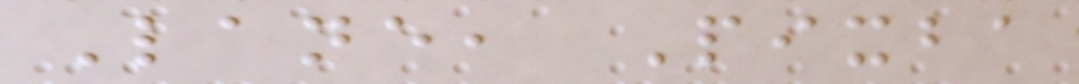Lane, Pixba
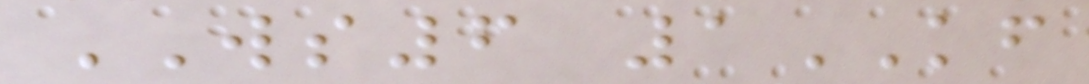WS6 1KF
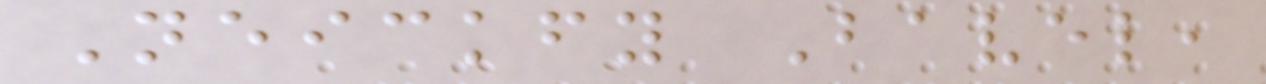Neickfy Bavel,
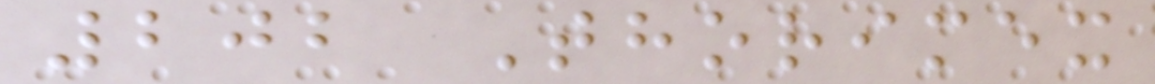202 Thorimex
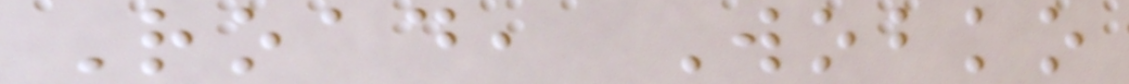Road, Wobko
